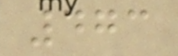473
